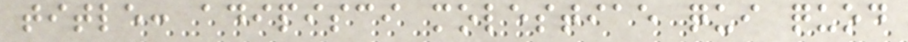title: adipisci molestiae qui quod
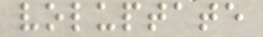voluptate
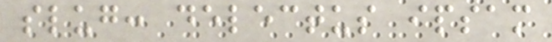slug: delectus ipsam
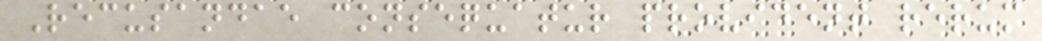Recusandae consequatur provident rerum
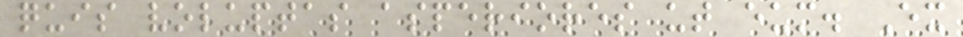quis voluptas asperiores ut eum. Ex
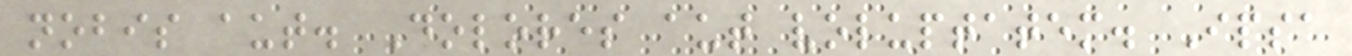nobis aut. Dolores aut voluptatem. Ipsa
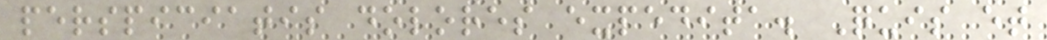perspiciatis dolores expedita. Quis et
